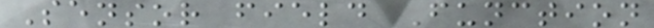Sensor field Function
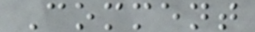Comment
